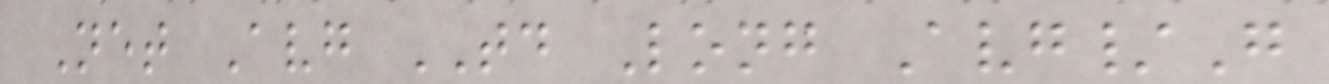Net Avg TD Long Avg/G
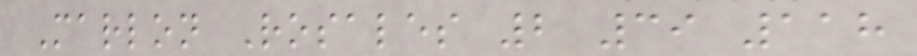Marlon Rosales 2 39 118
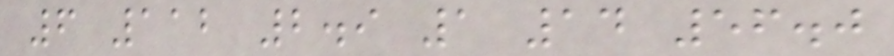6 112 2.9 1 14 56.0
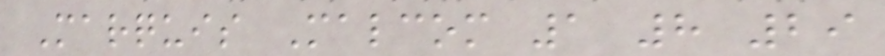Marquis Malcom 1 8 29
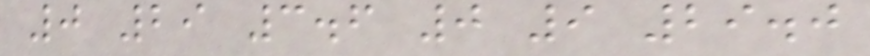0 29 3.6 0 9 29.0
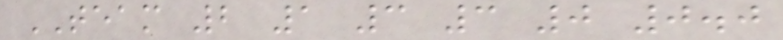TEAM 2 1 3 3 0 0.0
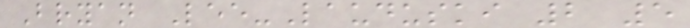Bryan Lee-Lauduski 2 5
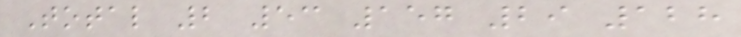Total 2 53 157 29 128
